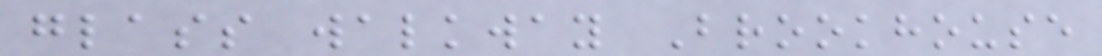glass walkway Brookhouse
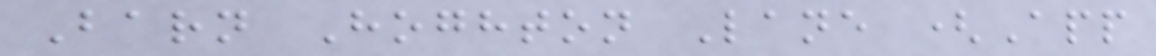Barn Hoghton Lane (App
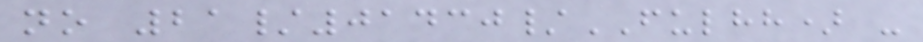no 21/01430/FULHH) -
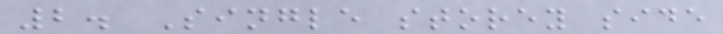2. Single storey side
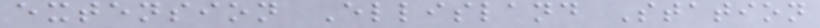extension Ellisland Station
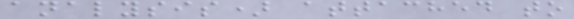analysis) attached to
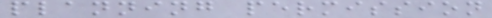planning permission
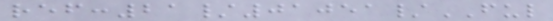ref:21/01051/FUL
